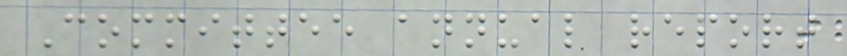Committee annual report
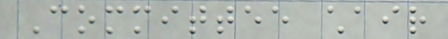Committee chair
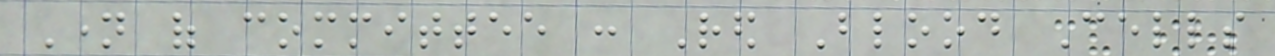Name of committee : Red Blood Cells
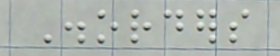Disorders
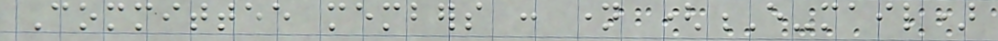Committee members : name (E-mail)
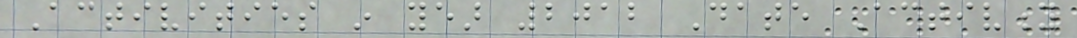Activities in year 2012 Date Activity
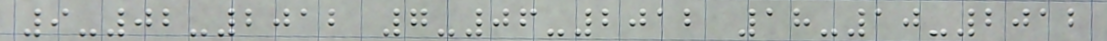9-02-2012 7-06-2012 18-10-2012
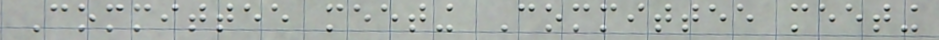Committee meeting Committee meeting
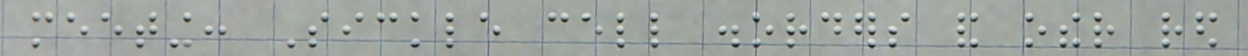meeting: Sickle cell disorders and other red
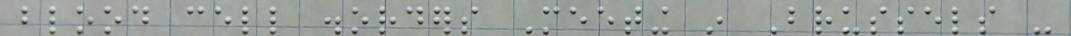blood cell disorders Meeting in Brussels -
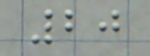20
